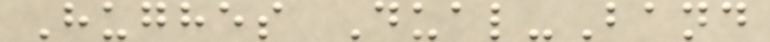Hughes Dual-Band
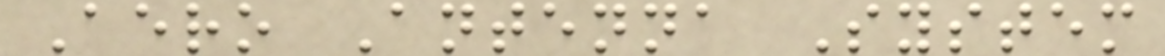Aero Antenna System
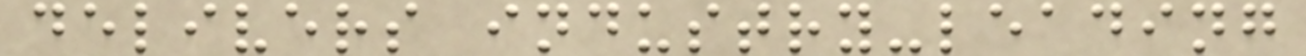delivers industry-leading
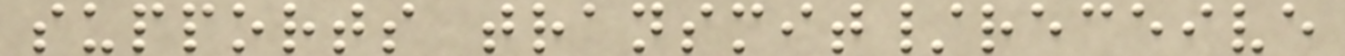supports transmit/receive
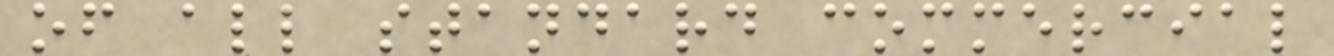of all standard commercial
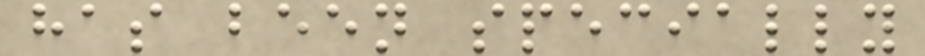has been specially
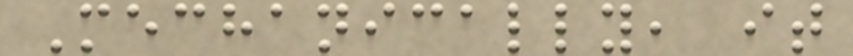Mechanically, it
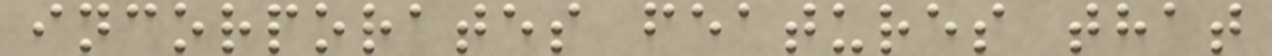incorporates features that
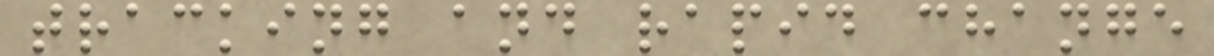tracking and rapid change
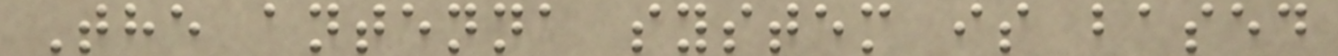The antenna system is based
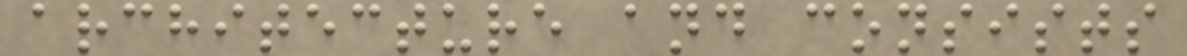architecture and consists
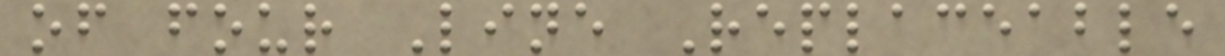of four Line Replaceable
